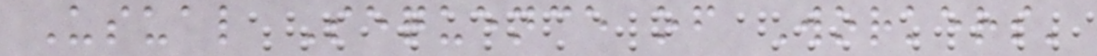Usual Sequence of Workers'
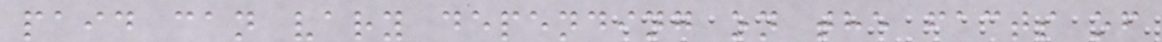paid can vary depending on the facts of
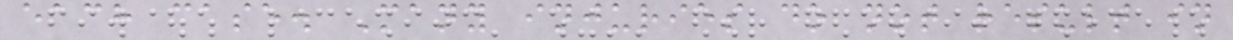each case. Many injuries do not result in
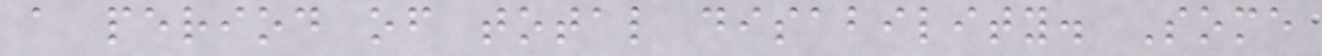a period of total disability. Some
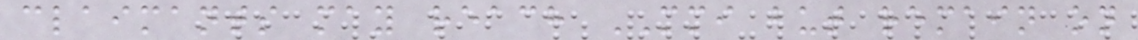claimants may reach MMI but remain on
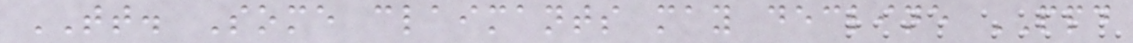TT. Some claimants may decline PPD
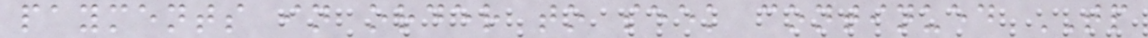payments in order to seek continued TP
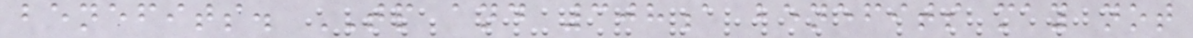benefits. TP and 308a benefits may not
